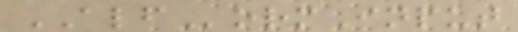ALFormInput
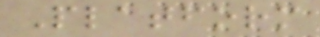Platform
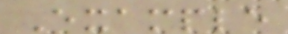Example
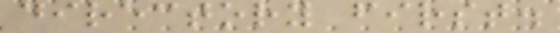directory first.
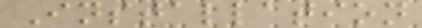Installation
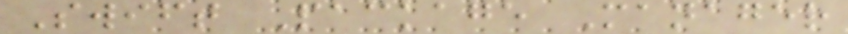Swift Package Manager
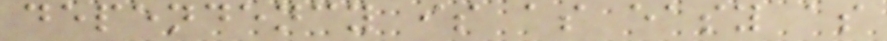dependency is as easy as
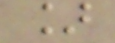]
